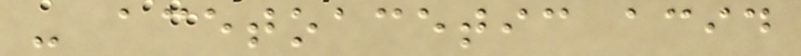- acetoacetic acid
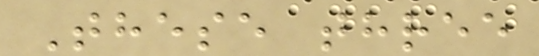These three
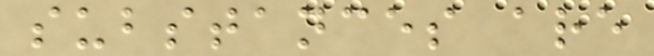substances are
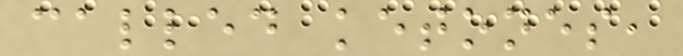called ketones,
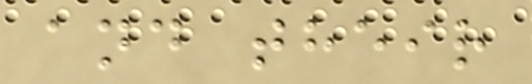and their
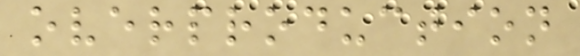overproduction
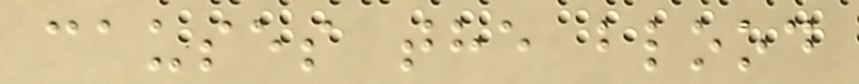causes the blood
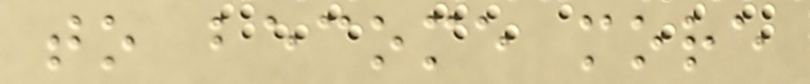to become more
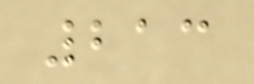213
